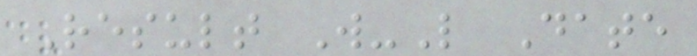Result W-L Date
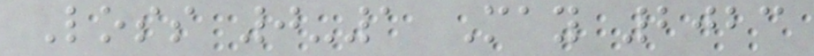Loss 0-1 May 2023
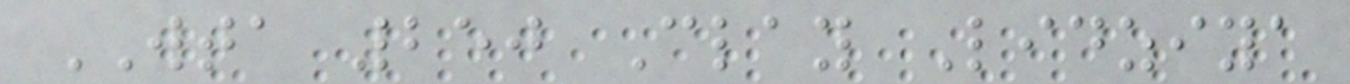WTA 250 Clay Lidziya
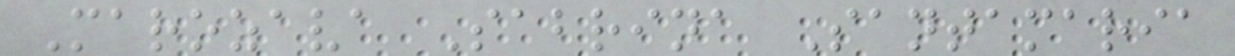Marozava Sabrina Santamaria
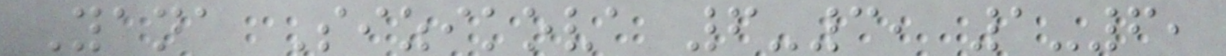Yana Sizikova 6-3, 1-6,
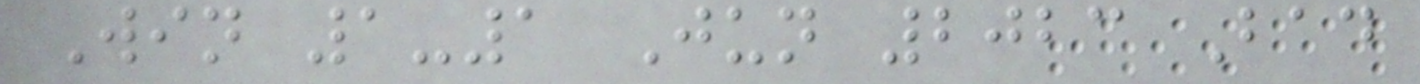Win 1-1 Jun 2023 Bad
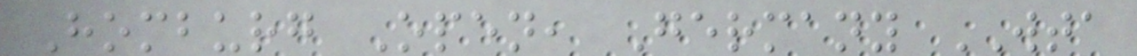Homburg Open, Germany WTA
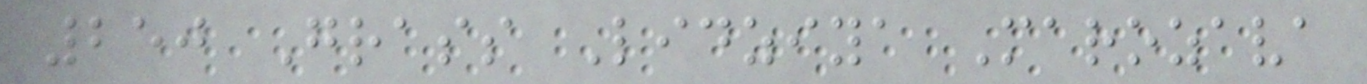250 Grass Lidziya Marozava
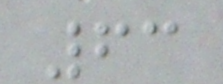63
